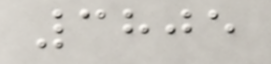3805
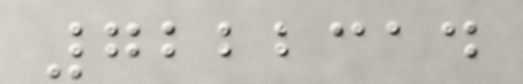7222314
